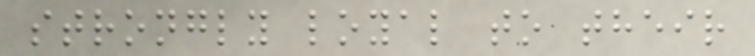strongly loyal to their
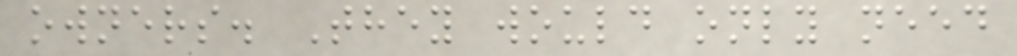owners. They would only need
